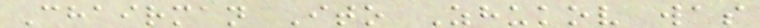Chairman Ito Zhukov was
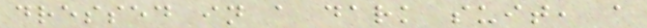dressed in a dark suit, a
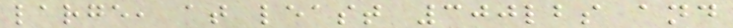large, at least 300lbs and
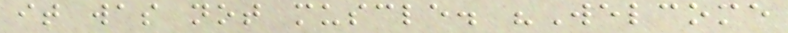it was not muscle. "Welcome
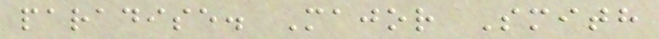paradise. Major Smith
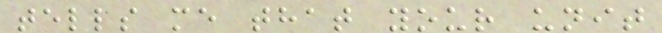tells me that your unit
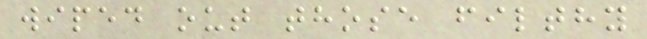wiped out those filthy
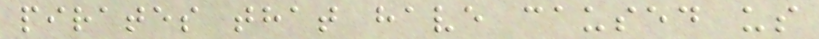pirates that have caused us
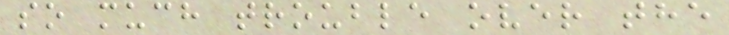so much trouble over the
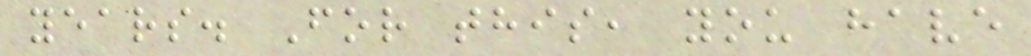years. For this, you have
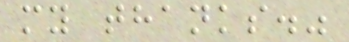my thanks."
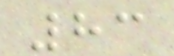83
